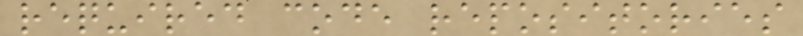required code repositories
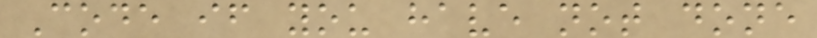Code if you have not done
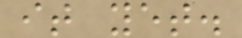it yet.
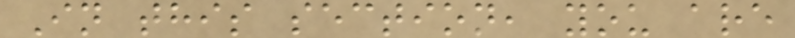In this section, you are
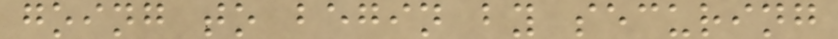going to begin by securing
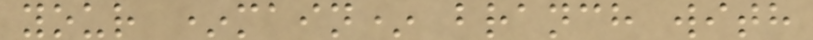your *main* branch with
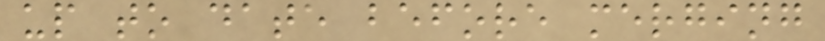up to date before merging
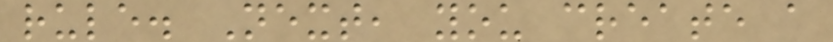rule. Next, you create a
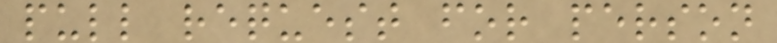pull request for person
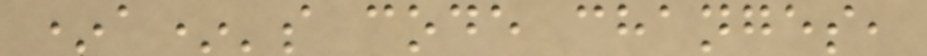*a*'s code changes,
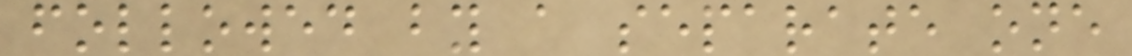followed by a separate one
